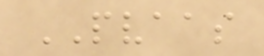PVAAS
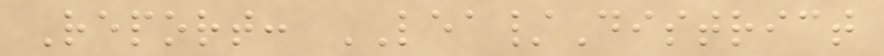Report: LEA/District
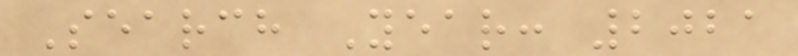Search Year: 2021
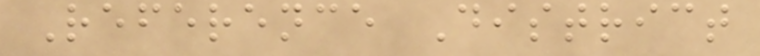Reference District
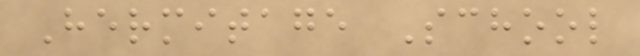Hermitage School
